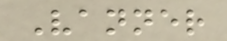Vanner
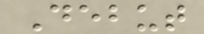Debut
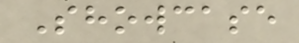Showcase
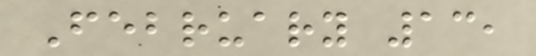February 13,
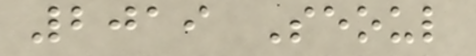2019 Seoul
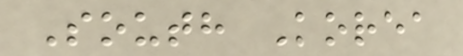South Korea
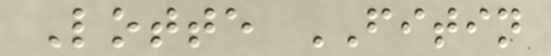Lotte FITIN
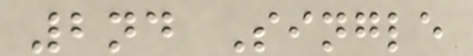2nd Single
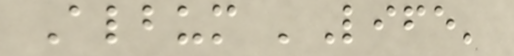Album 'Life'
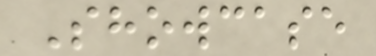Showcase
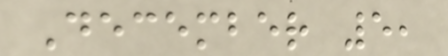December 5,
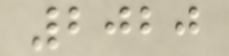2020
